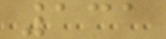131
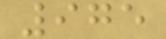975
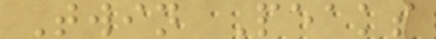Twin Peaks
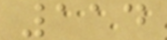114
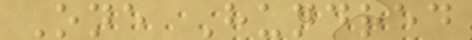One Hundred
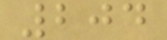204
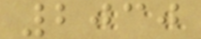2030
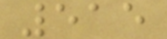515
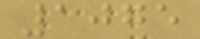1075
